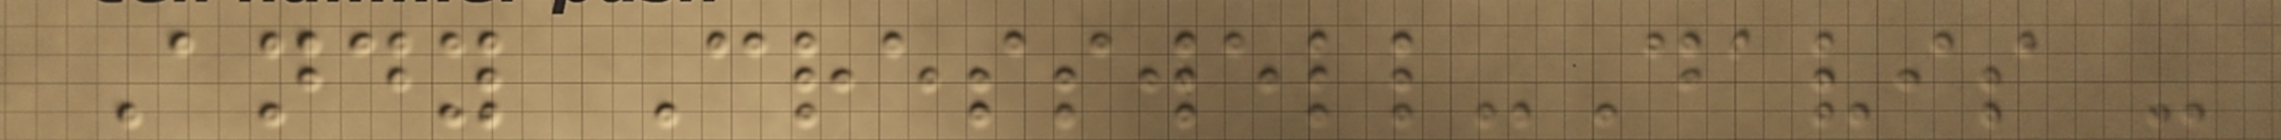Andy Cresswell-Davis -
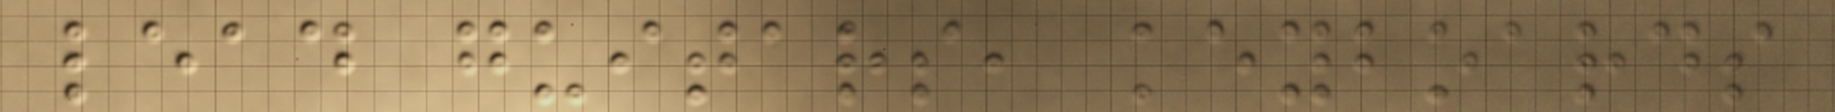lead guitars, keyboards
